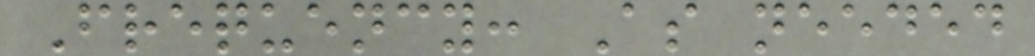Frequency: As needed
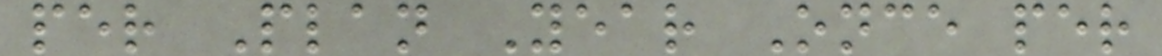per Plan Year Once per
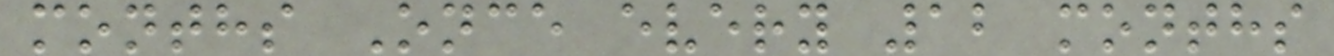months Once every 12 months
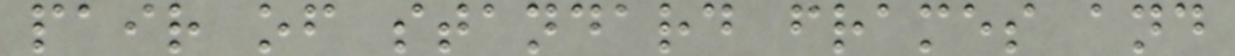pair of standard frames and
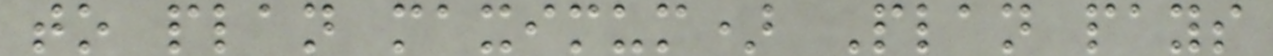to plan maximum) Plan pays
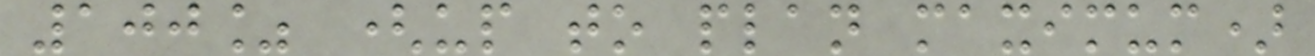100% (up to plan maximum)
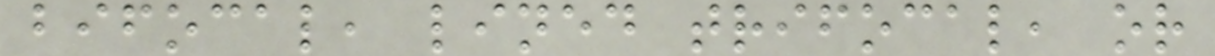bifocal, lined trifocal, or
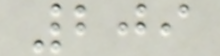209
